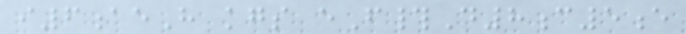i6aeH kgs eF#D8c5e
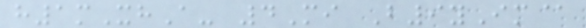h1mXhA- 4Mi B9yIm@
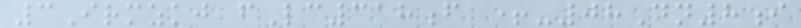3Irmzkj fLc318f +-08Dn8i
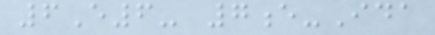6E6- 7e-Ida
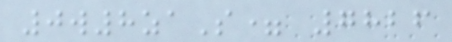0w8zaS= 7826
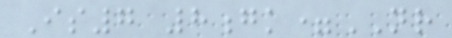Is7 8gk=NR
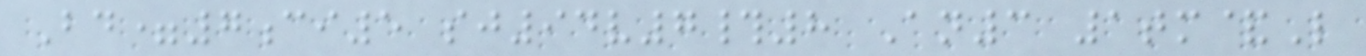Bd=7ci5 sj94v7#8 An3 1tm&L
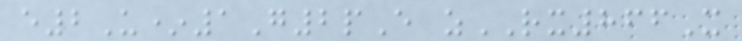e2U*1G2pE zRX866X
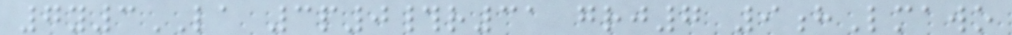7y3LA 3p0#r31 grj7 9hLmawo
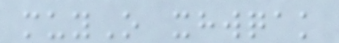muyO xhwqak
